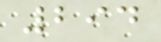294
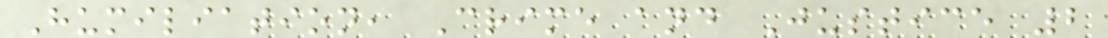Humiliation, Crime and Justice 2
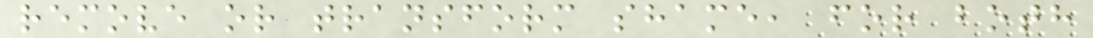remove or transform shame, for both
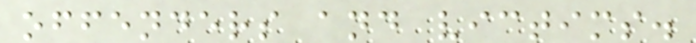offenders and victims.
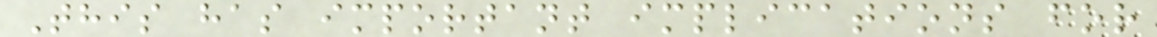This has important implications for
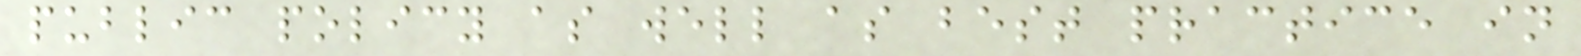public policy as well as best practice in
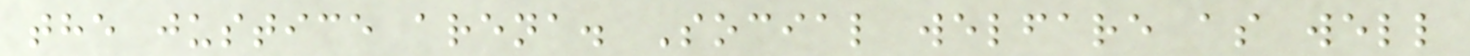the justice arena. Social welfare as well
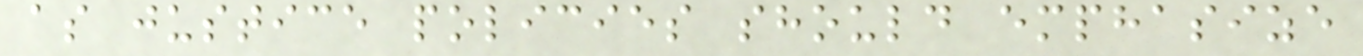as justice policies should emphasize
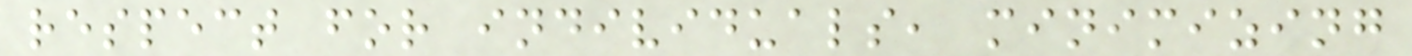respect for individuals, minimizing
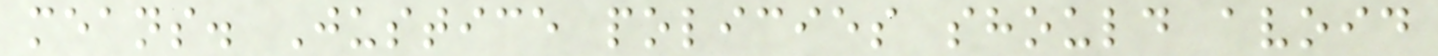means. Justice policies should avoid
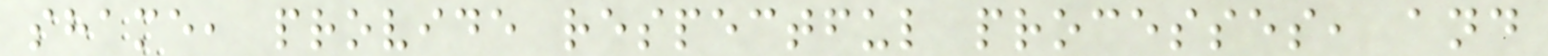shame, provide respectful processes, and
